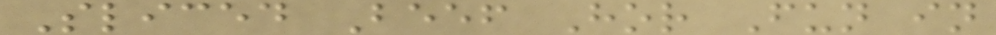Sliced Beef Hor Fun in
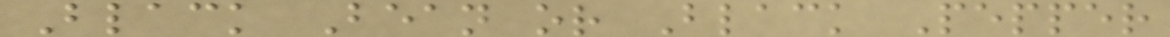Black Bean or Black Pepper
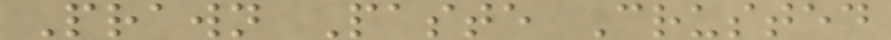Prawn Paste Crusted
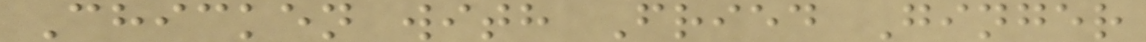Chicken with Fried Ginger
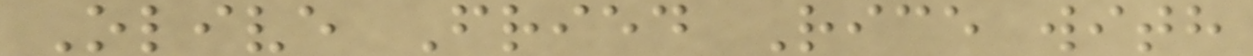Olive Fried Rice with
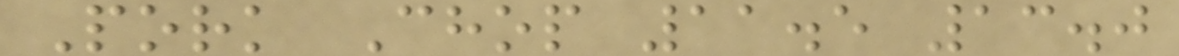Pork Chop 11.5 13.0
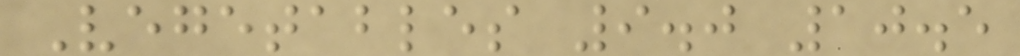Vegetables 9.0 10.5
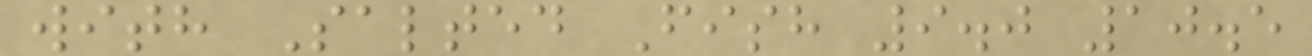with Salted Fish 9.0 10.5
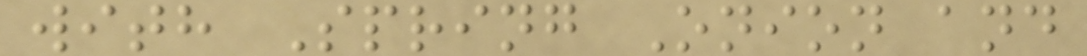with Spring Onion and
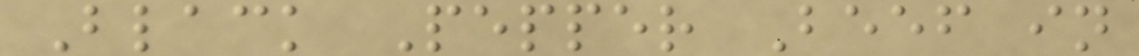Black Pepper Beef in
